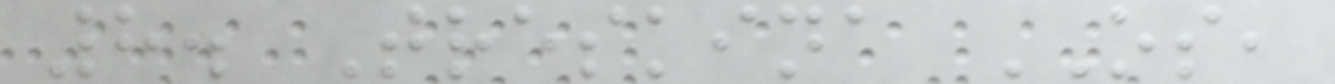8. Treskina OS,
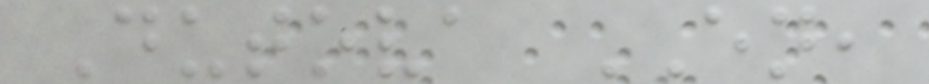Dutova EN,
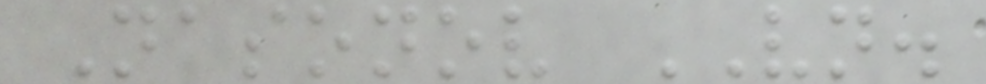Nasonov VN.
